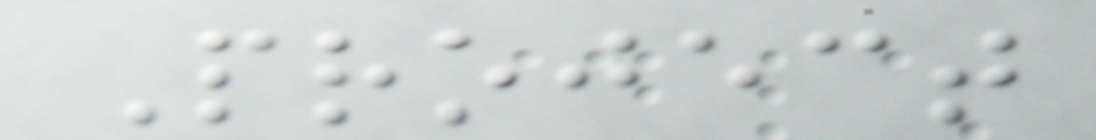Project
